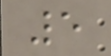5
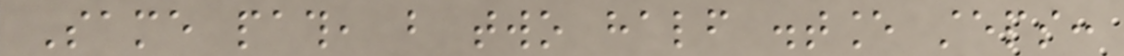Same path, but two half distance steps:
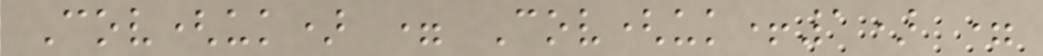Cov(uk) = Cov(uk+1) =
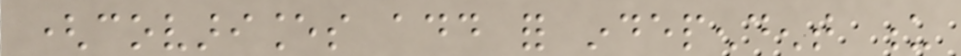(covariances add for independent u
